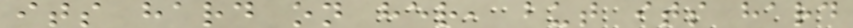its hard on her, but its hard
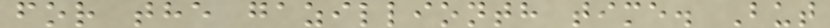for the gazillionth time. But
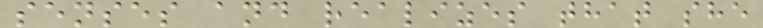senses and realizes that she
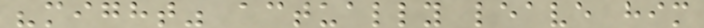"might" actually leave him
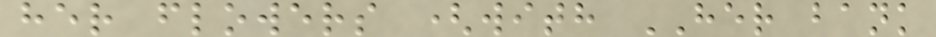her flowers (with HER bank
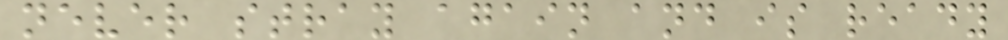never stray again and is ready
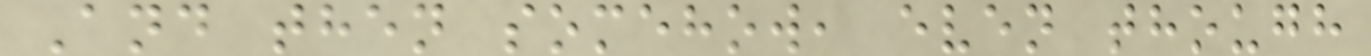And then somehow, even though
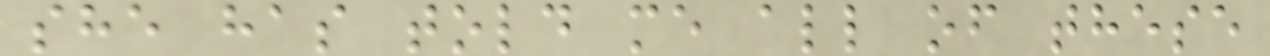she has told me all of these
